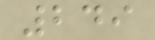249
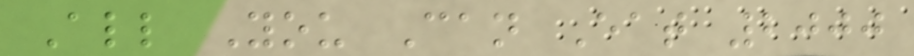All You Can Eat 2000
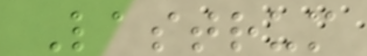Lastrum
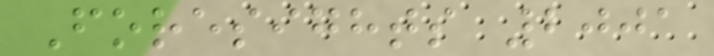Foresights 2001
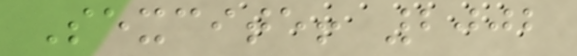Sexcite! 2002
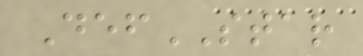DefSTAR
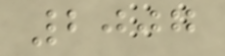2007
